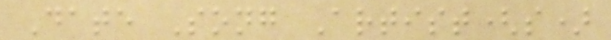Date Song Artist(s)
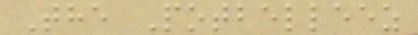The Potbelleez
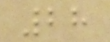28
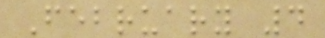February 4
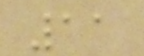11
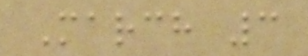March 3
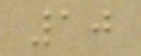10
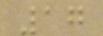17
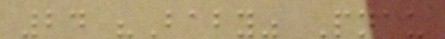24 "Baby" Pnau
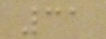31
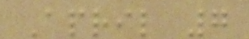April 7
